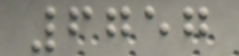6757
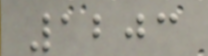1203
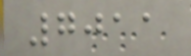7011
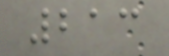213
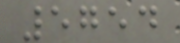5754
